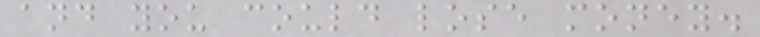and you could lose money.
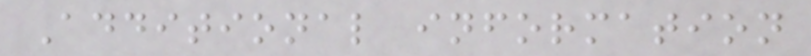Additional information
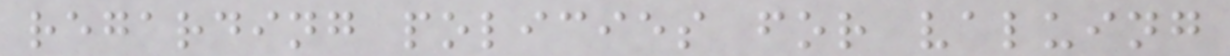regarding policies for valuing
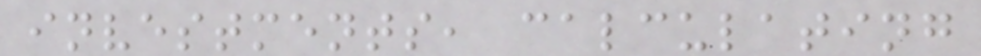investments, calculating
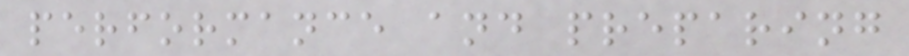performance and preparing
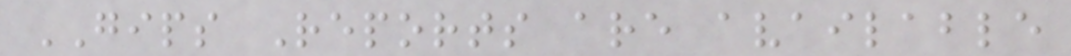GIPS Reports are available
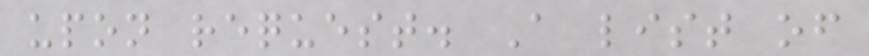upon request. A list of
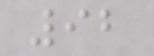92
